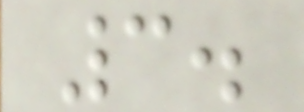3.
